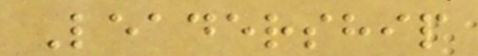Leadership
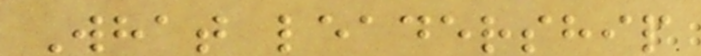What leadership
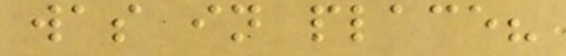was in place?
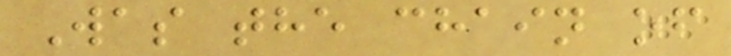Was the chain of
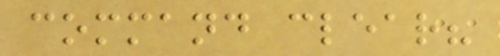command clear?
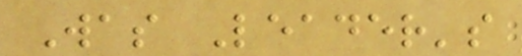Was Leader's
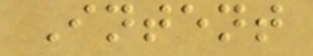Intent
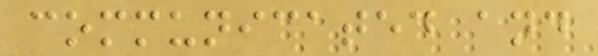communicated and
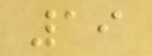19
